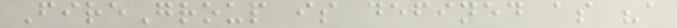FireGroup is defined as "a
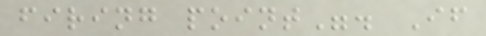firing point". If
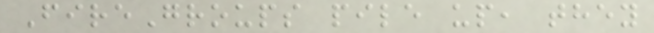FireGroups pile up, they
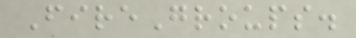FireGroups.
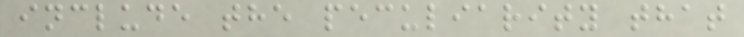include the peculiarity that
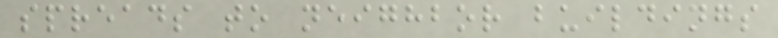spreads to neighbor buildings
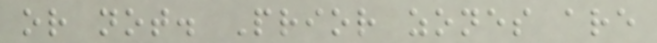or not. Prior zones are
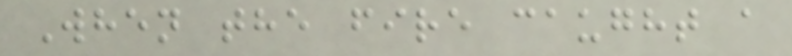When the fire caught a
